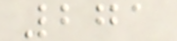271
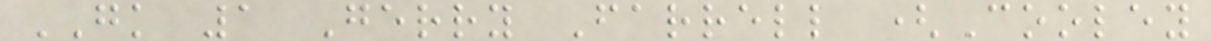GK 1 Gerry Farrell (Cooley
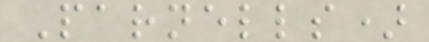Parnells)
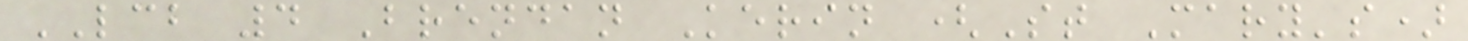LCB 4 Brendan Kerin (St Mary's)
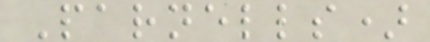Parnells)
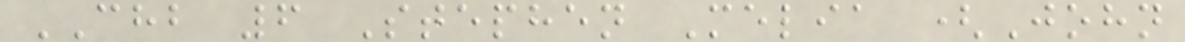CHB 6 Stephen Melia (John
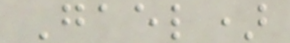Gael)
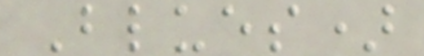Blues)
